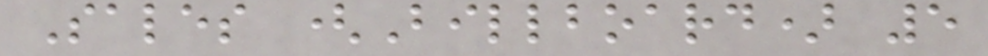Sales (Billboard) 5
